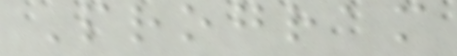Program
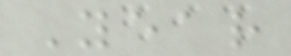Year
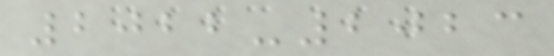2022-2023
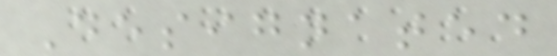Designated
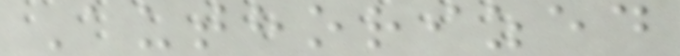Authorized
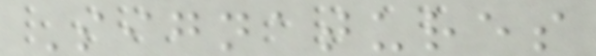Signatures
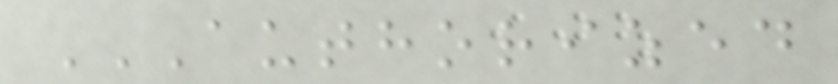AUTHORIZED
